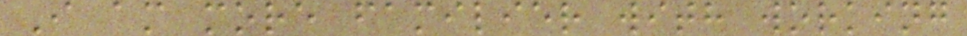I am more familier with working
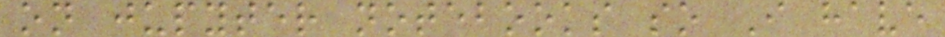on jupyter notebooks so I have
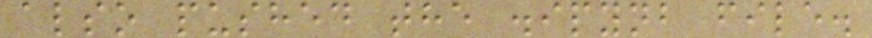also pushed the .ipynb file.
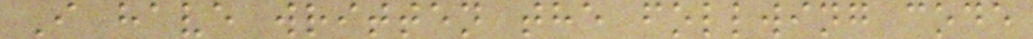I have written the follwing code
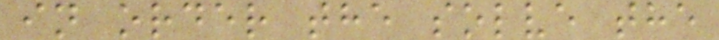in order the solve the
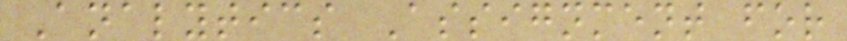Analytics Assignment for
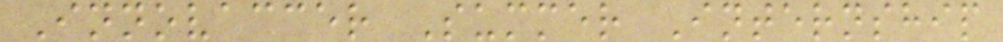Innovaccer Summer Internship
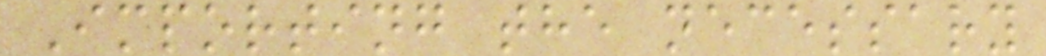Importing the necessary
